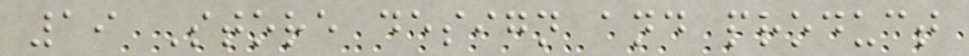19 Store design and product
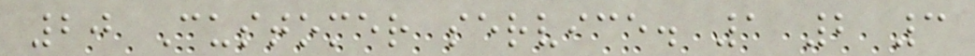20 Customer service. 1 2 3
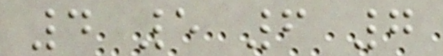4 5 6 7
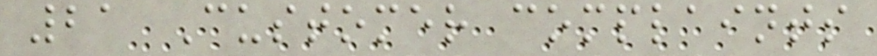21 Customer complaints
